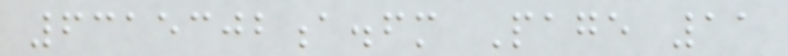6315302a.fm Page 11
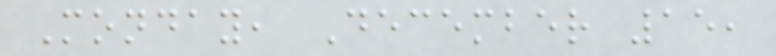Monday, December 15,
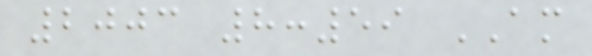2003 8:59 AM
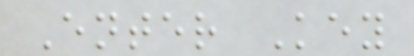Enter Key
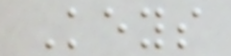Keys
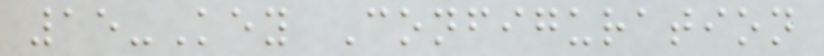15-Key Configuration
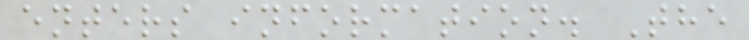enters information. The
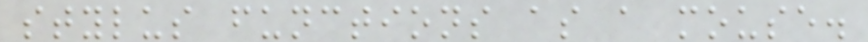stylus functions as a mouse.
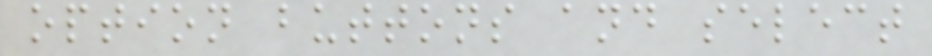option buttons and select
